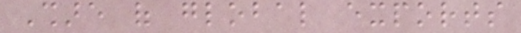Share of global exports
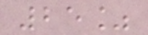25%
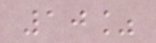10%
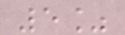5%
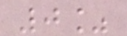0%
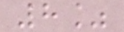8%
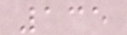135
